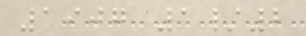1907 1/2
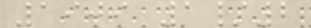1909 1/2
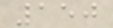150
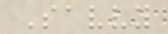Savvy
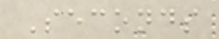Seconds
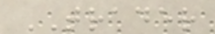TRADER
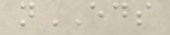nEDS
